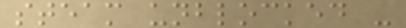steam unblocked -
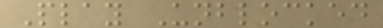Play Unblocked
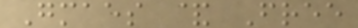Gmaes & Free
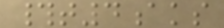#t4aks
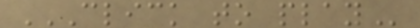CLICK TO PLAY
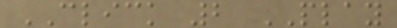CLICK 2 PLAY
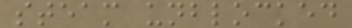steam unblocked
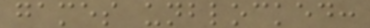games unblocked:
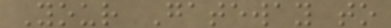Your Gateway to
